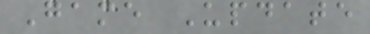Game Update
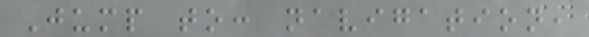Jump to: navigation,
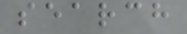search
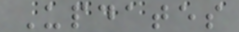Updates
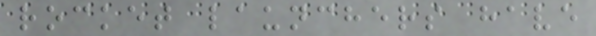rocket launchers have
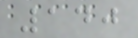140
